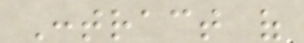Contract of
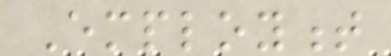Employment
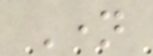Name
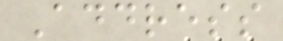Address
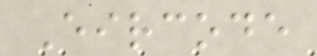Eircode
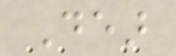Dear
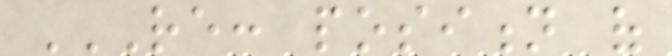RE: POSITION OF
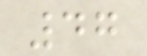47
